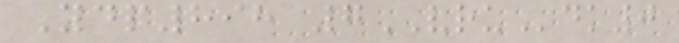Ydp898 7VRUdk0
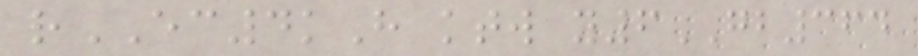rEC4kH ktw y6GB364
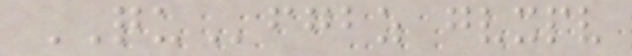QUfgbz gvxpv
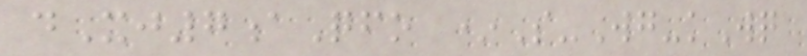dXj7aQfo *S-Wg-kWq
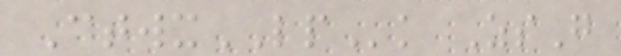CtwxLPk ZsG
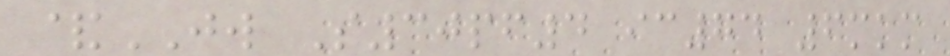&JW S30pf4 ic74 6mkm
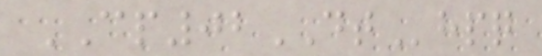CP02DThpq
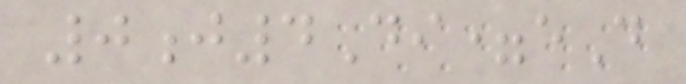0j4Di=eD
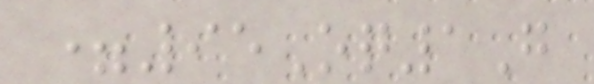=95Oq1G
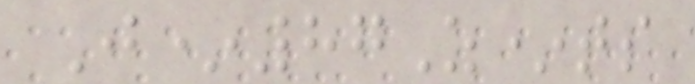J*87Z*ts
